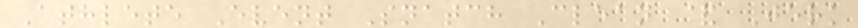Athlete Event Snatch Clean & Jerk
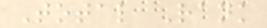Total Rank
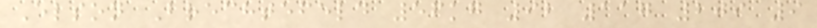Elson Brechtefeld 56kg 92 117 209 9
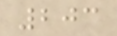203
